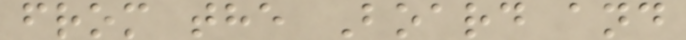from the Board and
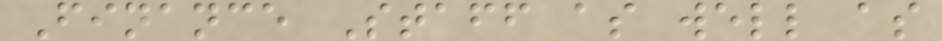Finance Staff as well as
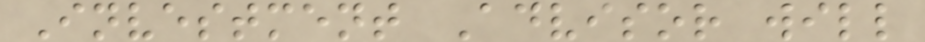Investment Advisor will
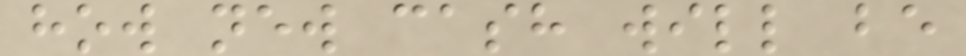how new cash will be
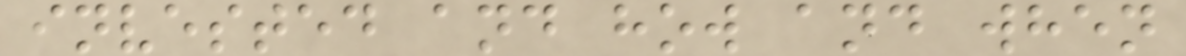invested and how and when
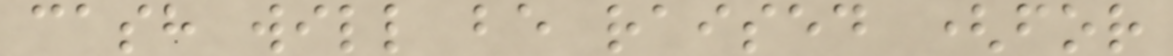cash will be raised (for
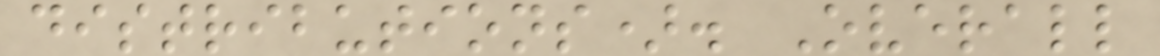distributions). Overall
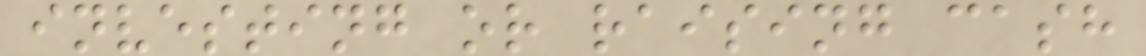investing or raising cash
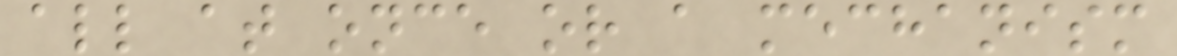all at once or a mechanism
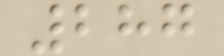287
